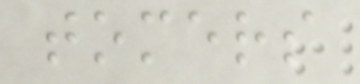tomers
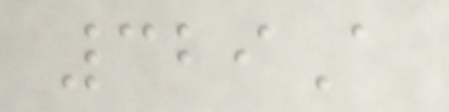329A
